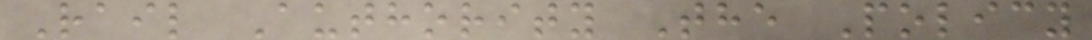Rail Authority The Policy
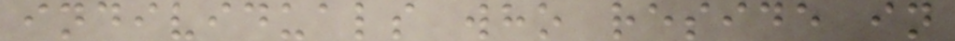individuals who reside in
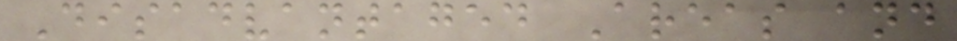Disadvantaged Areas and
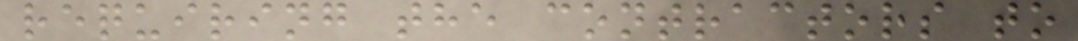requiring the contractors to
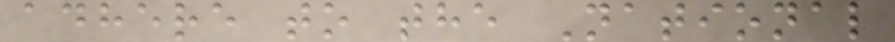adhere to the National
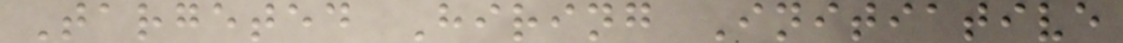Targeted Hiring Initiative
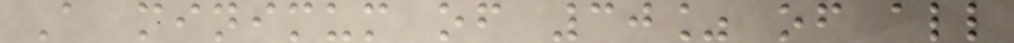A minimum of 30% of all
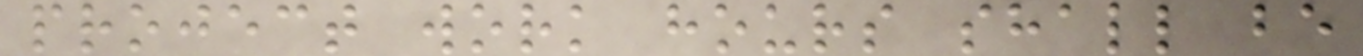project work hours shall be
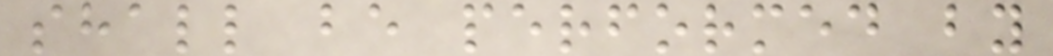shall be performed by
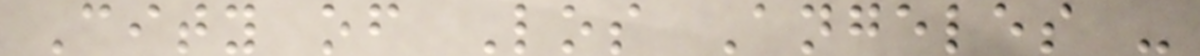City of Los Angeles -
